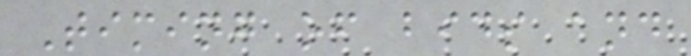Timing of bids and
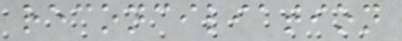reconciliation
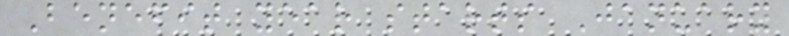Benefit year starts January
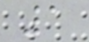1
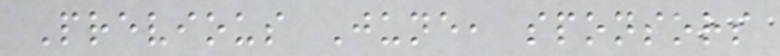Previous June, sponsors
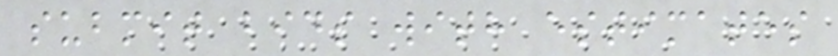submit bids with estimates
